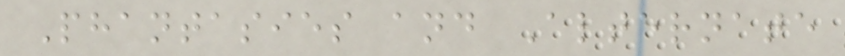Phantasies and Alternate
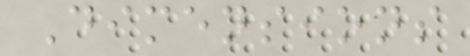Dimensions
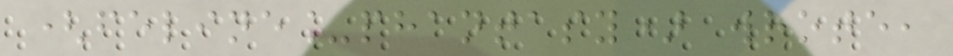(feline_phantasy) wrote,
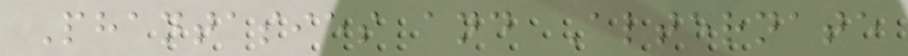Phantasies and Alternate
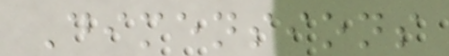Dimensions
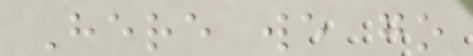Here we go
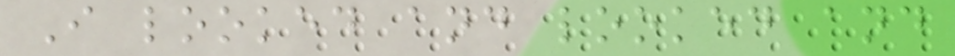I looked and looked and
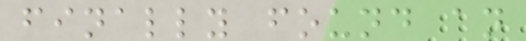finally found an
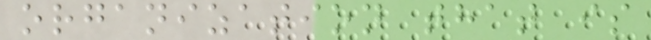organization that is
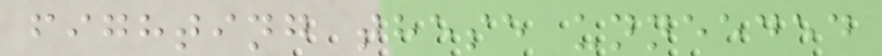fighting these unneeded
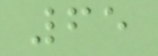65
